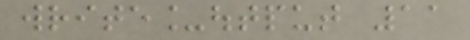write_output 11
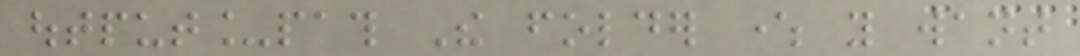output_path The folder where you want
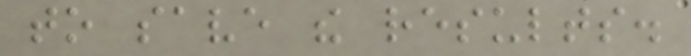to save the results.
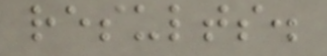results.
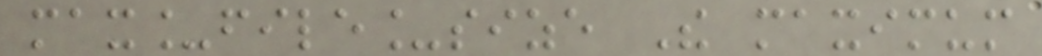max_file_size The maximum
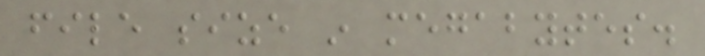file size in megabytes.
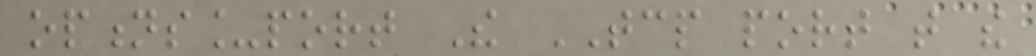options_port The TCP port that the
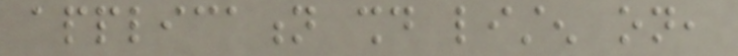application should listen on,
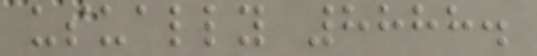usually 8888.
